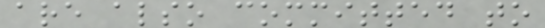are also committed to
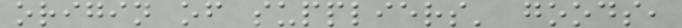origin of suppliers' goods,
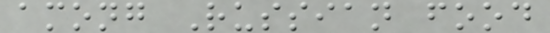among Russian food
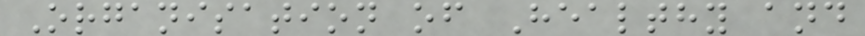Organisation of Healthy and
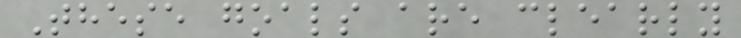These goals are clearly
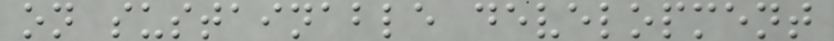on sustainable development
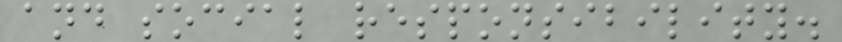and social responsibility.
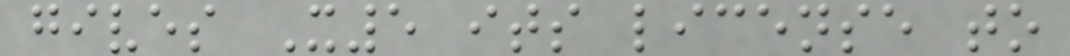gives X5 its license to
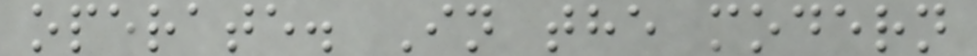operate. In the modern
